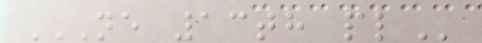NE 13TH PL
